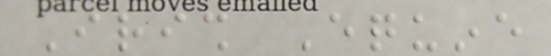Irish Equine
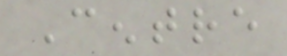Centre
